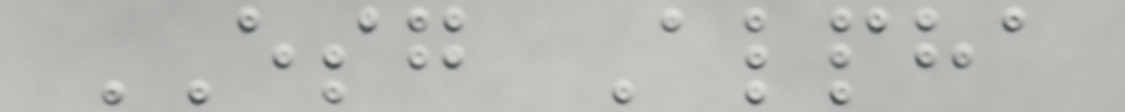ESG Alpha
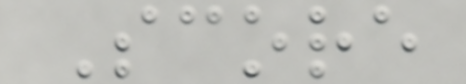Score
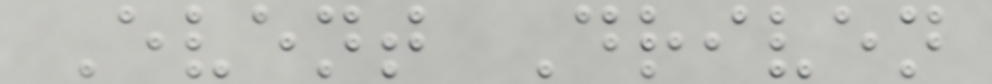Event Driven
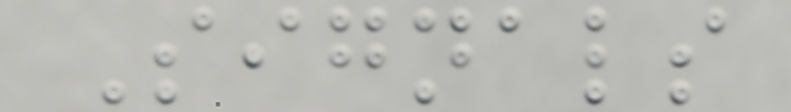Signals
